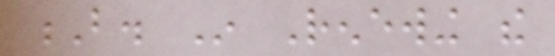B. In Renewing the
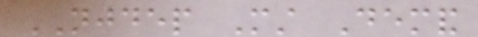NJDEP Must Demand
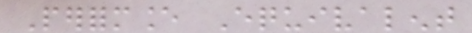Performance Equivalent
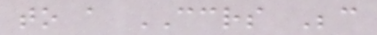to a CCRS Because
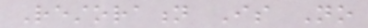Restoration Is No
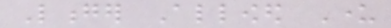Longer Allowed Under
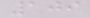109
